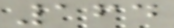164
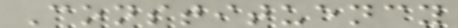Constituency
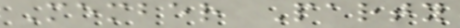Member Party
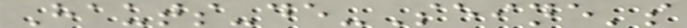Hauts-de-Seine's
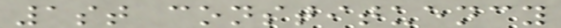1st constituency
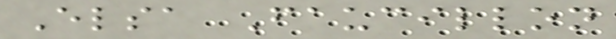Elsa Faucillon
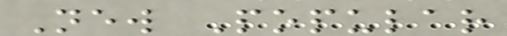New Popular
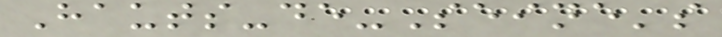Hauts-de-Seine's
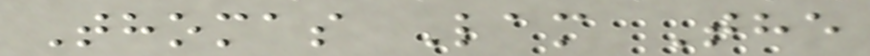Thomas Lam The
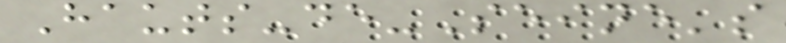Hauts-de-Seine's
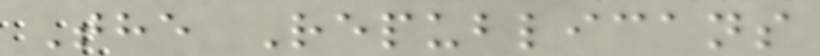The Republicans
